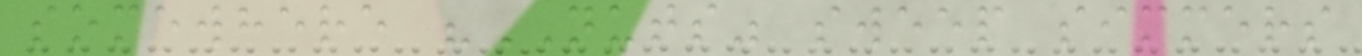somewhere "NUTS" sweep simmers
